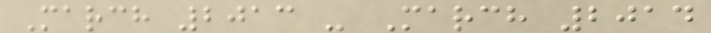March 2013 - March 2014
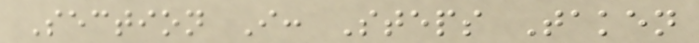Section I: Steps Taken
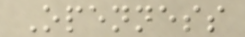Openness
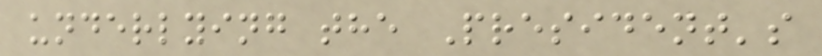underlying the President's
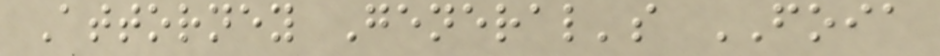Attorney General's FOIA
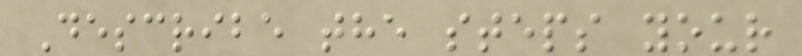Describe the steps your
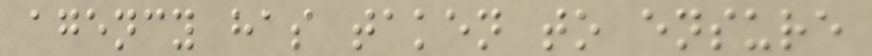agency has taken to ensure
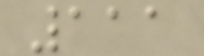111
